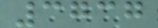3737
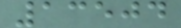13504
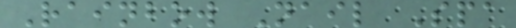Rainbow Nail Spa
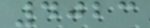4023
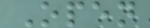Open
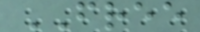FREE
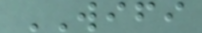WIFI
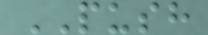PUSH
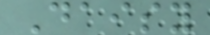Daisy
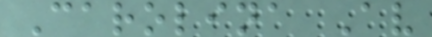Carolina Av
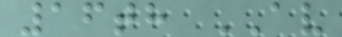16th AV
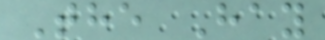The Hay
